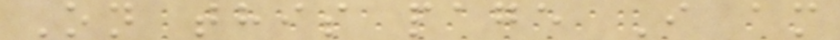On this page I am
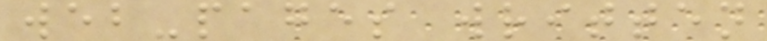web-pages written
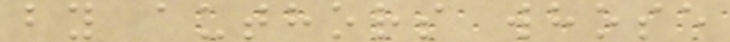by authors whose
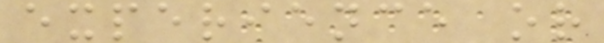experience or
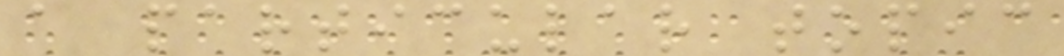a particular topic
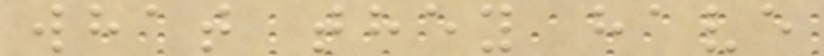what they have
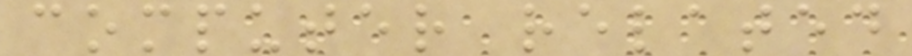computer related
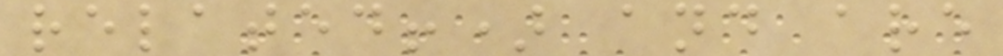related!) and are
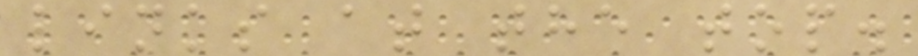links at the top.
